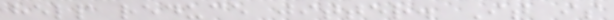help reduce jitter. It is
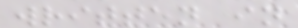written in
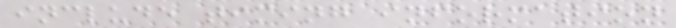include timing information
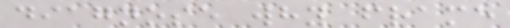diagnose why frame
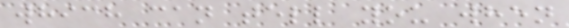which can tell you when
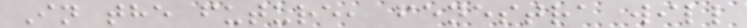In the future, fenestra will
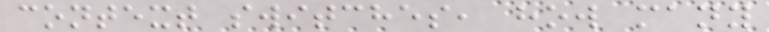context switches, how many
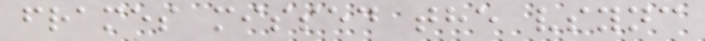frames missed the vsync
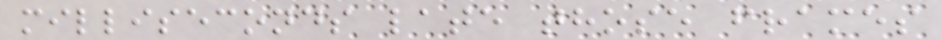milliseconds late those frames
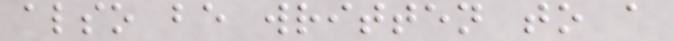also be written to a
